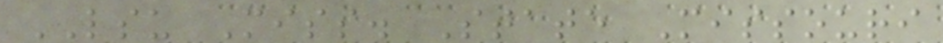LSU Miss. State Missouri
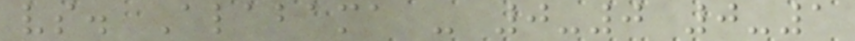vs. Alabama - 0-0 0-1
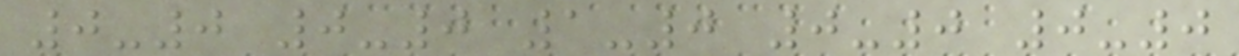0-0 0-0 1-0 0-0 0-0
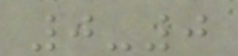0-0
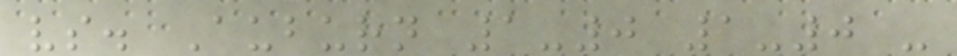vs. Auburn 1-0 1-0 -
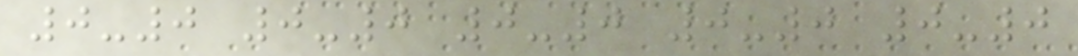0-0 0-0 0-0 0-0 0-0
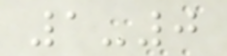1-0
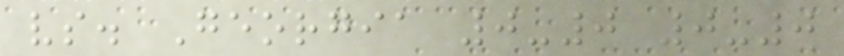vs. Georgia 0-0 0-0
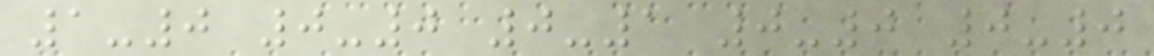1-0 0-0 0-1 0-0 0-0
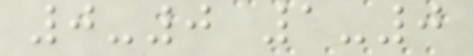0-0 1-0
